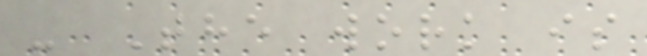- The work is
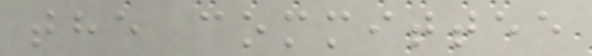the committee
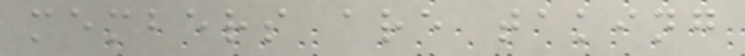members are taking
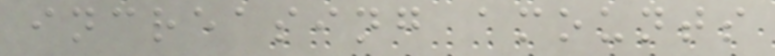increasing amounts
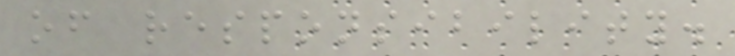of responsibility.
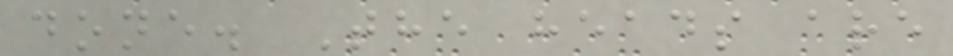done. The heads are
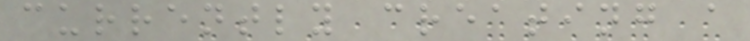currently creating a
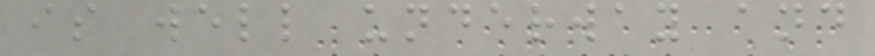is well underway and
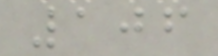106
